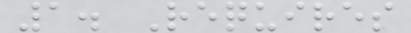1. Requires
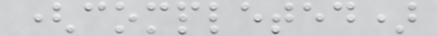(completed)
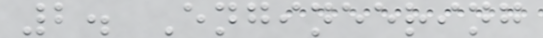2. Engineering
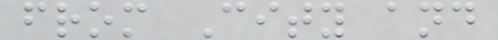from City and
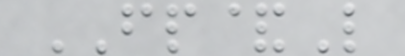FP&L
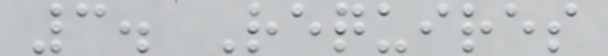3. Requires
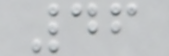46
